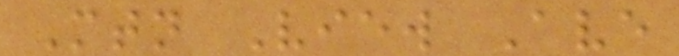Mtn View Ave
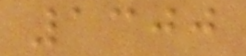1300
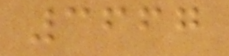3667
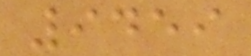9459
